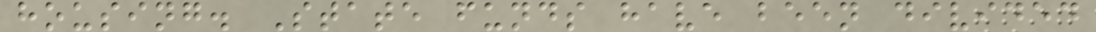housing. State funds have been divided
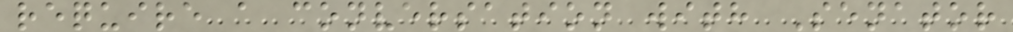require a conversation with Senator
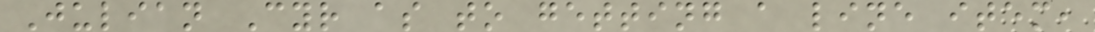Julian Cyr as to getting a line item,
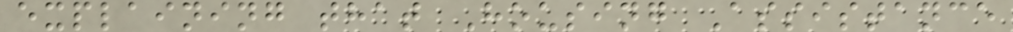explaining that Housing Assistance
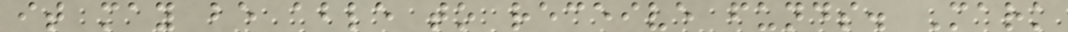it may be able to receive funds. Mark
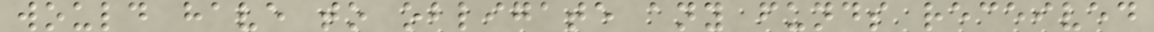would have to obligate any funds received
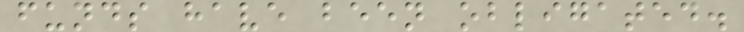funds have been obligated.
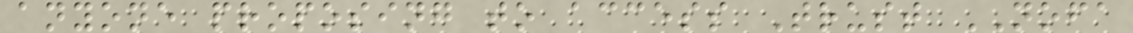anyone proposing to access Trust NOFA
